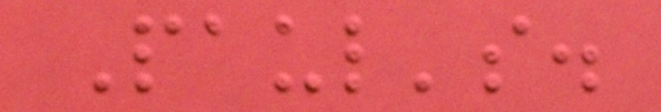Paul's.
